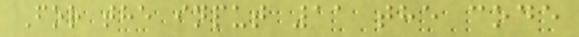For the input 11 the code
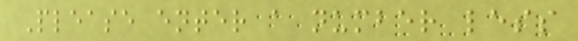Please enter a number less
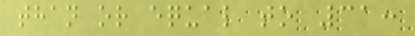than or equal to 31:
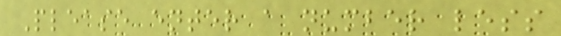Please enter a number less
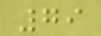79
